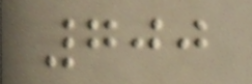700
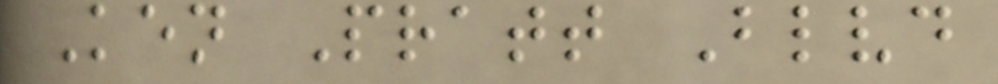Ken Pratt Blvd
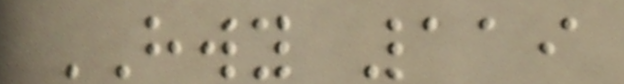HWY 119
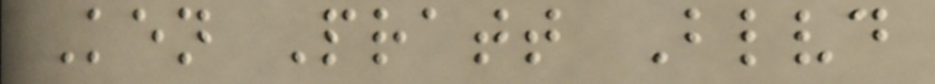Ken Pratt Blvd
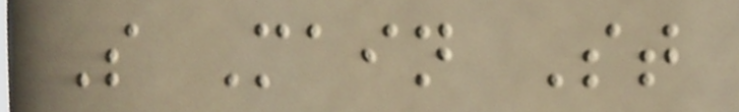S Main St
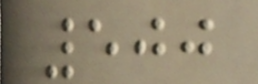500
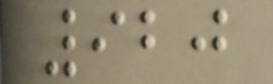920
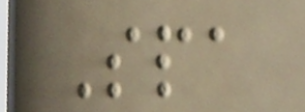Spa
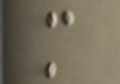m
